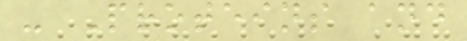- Proteins and
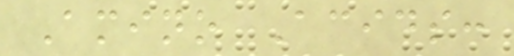Amino Acids:
